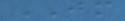JM
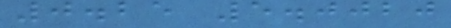0.25 5.0020
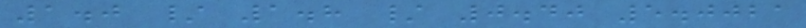1.0 / 1.8 / 0.40 5.0021
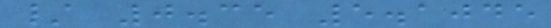/ 0.35 5.1045
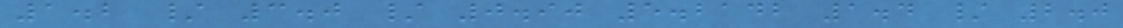1.2 / 3.0 / 0.90 5.2142 1.4 / 2.0
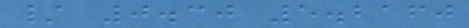/ 0.30 5.2160
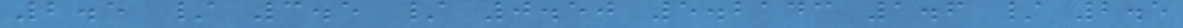2.5 / 3.5 / 0.50 5.2143 1.6 / 2.5
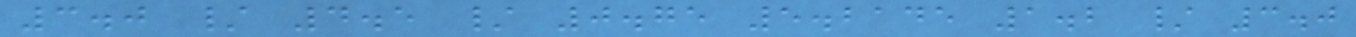3.0 / 4.5 / 0.75 5.2145 1.2 / 3.0
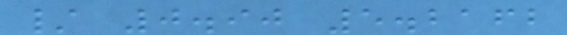/ 0.90 5.2162
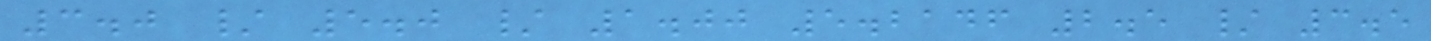3.0 / 5.0 / 1.00 5.2146 2.5 / 3.5
